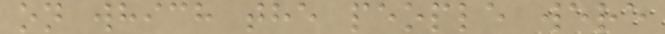on which the people were
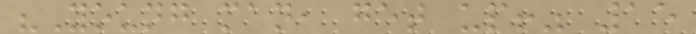"Young man, get up!" 15
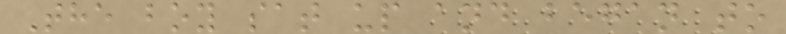The boy sat up and began to
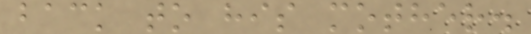back to his mother.
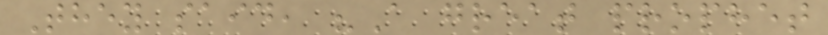They said, "A great prophet
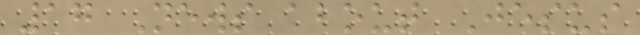17 News about Jesus
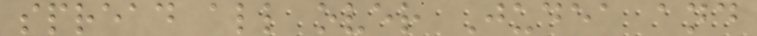spread all over Judea and
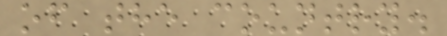of the country.
